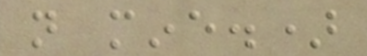not mine.)
